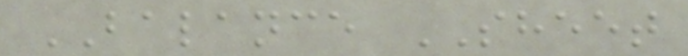BALANCE SHEET
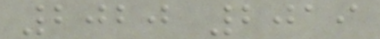2020 2019
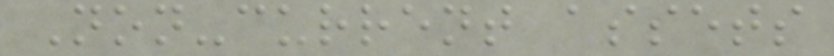Non-current assets
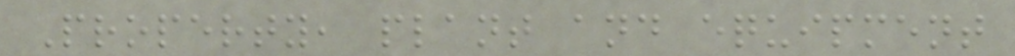Property, plant and equipment
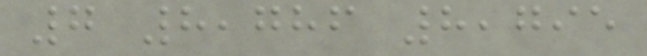7 8,786 8,795
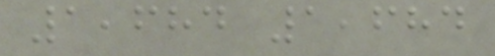1,684 1,684
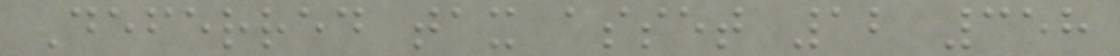Deferred tax asset 12 358
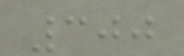300
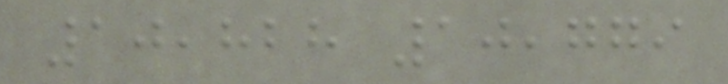10,828 10,779
